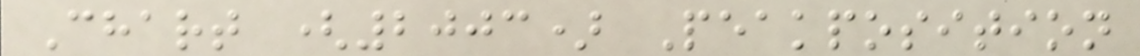Chart (2003) Peakposition
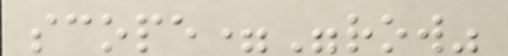scope="row"
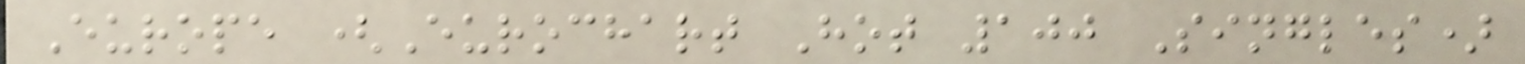Europe (Eurochart Hot 100 Singles)
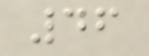46
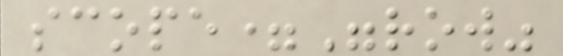scope="row"
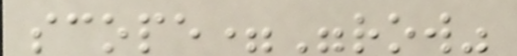scope="row"
